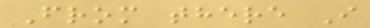From there I
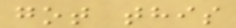got this
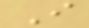I
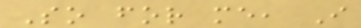So for me, I
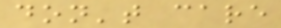don't care
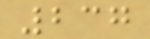237
